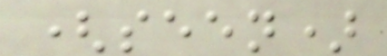(seen)
